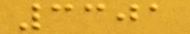3301
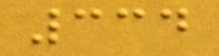334
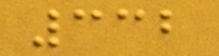332
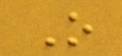O
